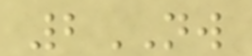2NW
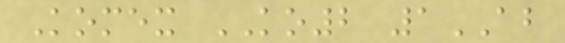Komex KO2 1AB
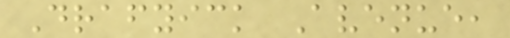Drafyick Avenue,
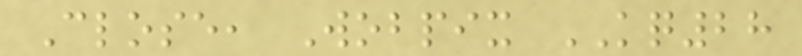Close, Wobpix KQ28
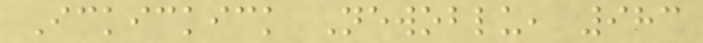Ickickick Newoblu, 983
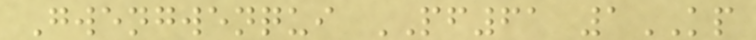Gwengwenqui PF61 1KP
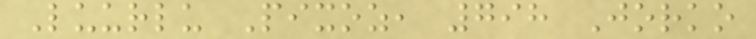Luurlu Pixoz, 798 Jorko
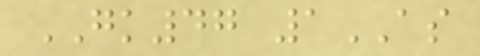GK47 1AS
